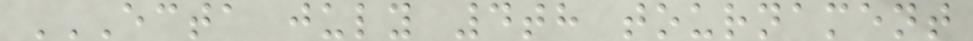ECTA JULY 4TH TOURNAMENT
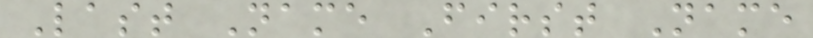Last Name First Name
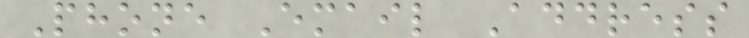Phone Email Address
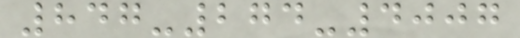847-274-4007
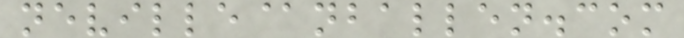neville@nballen.com
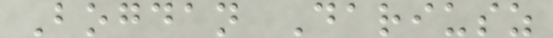Bogdan Dariusz
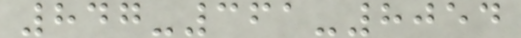847-361-8054
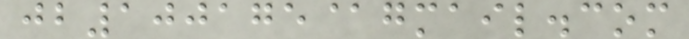jb100175@gmail.com
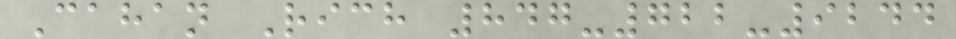Cahan Rich 847-722-9244
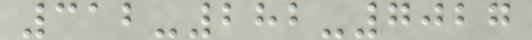312-282-7027
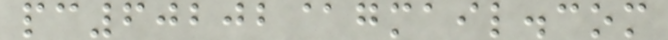pc60202@gmail.com
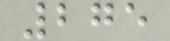275
